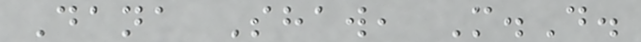Dana Shaw, M.D.
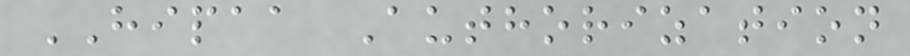HIPAA Authorization
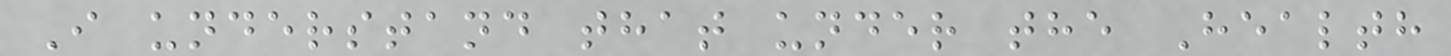I understand that under the Health
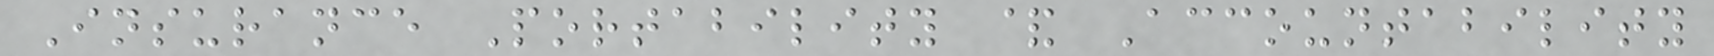Insurance Portability & Accountability
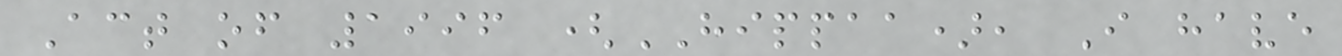Act of 1996 (HIPPAA), I have
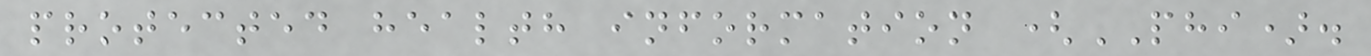protected health information (PHI).
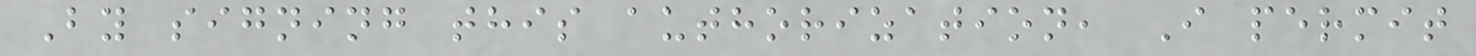By signing this authorization, I permit
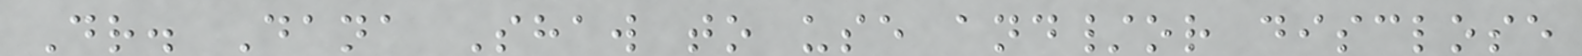Dr. Dana Shaw to use and/or disclose
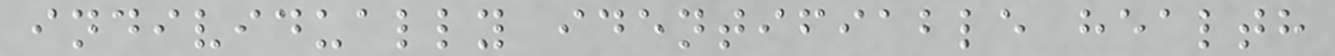individually identifiable health
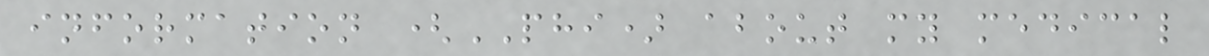information (PHI) about my medical
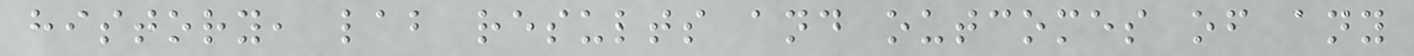history, lab results and outcomes of any
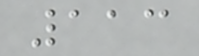113
